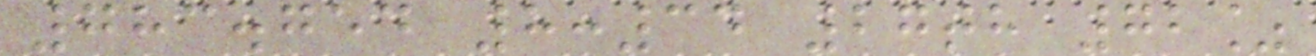783.754 8:34 27th 72%
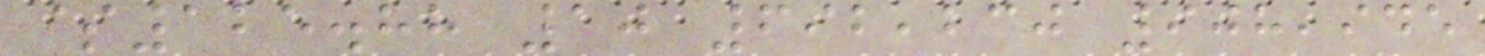$125.88 10 692,230 908,945
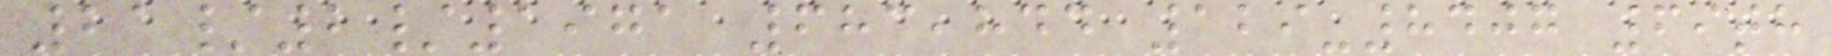21/2/1971 683,844 129-8407 69th
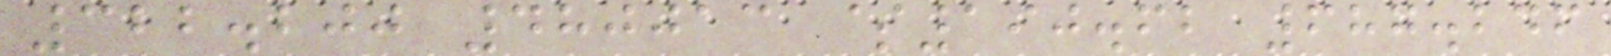322.200 480013 $190.62 687.246
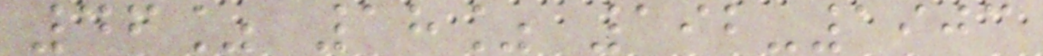46% 18% 192-1903
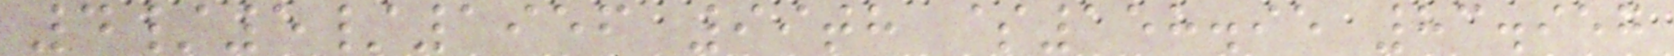4/5/1956 99th $158.95 83.957
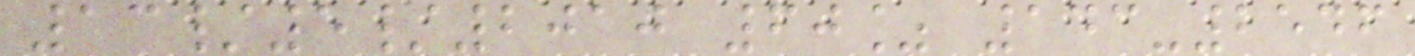13/5/2010 60% 143-2546
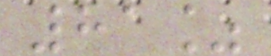81%
